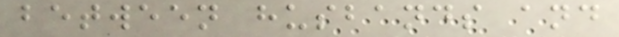between husbands and
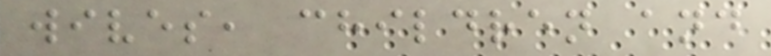wives, children and
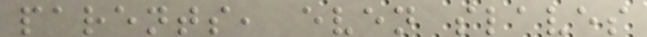parents, even slaves
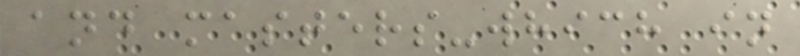and masters-which in
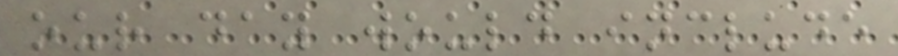our day would include
